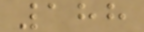188
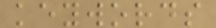keywords
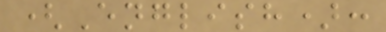(English):
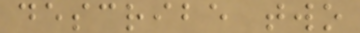describe two
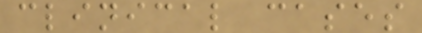clinical cases
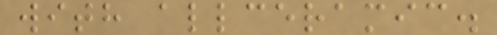with allceramic.
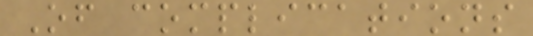Of complications
